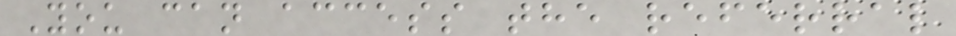You can access the referral
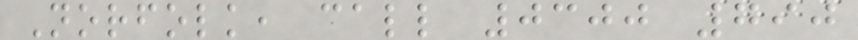Norfolk, call 0300 790
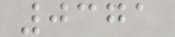0371
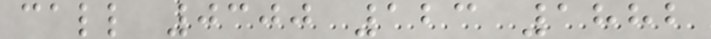call 0300 123 1882
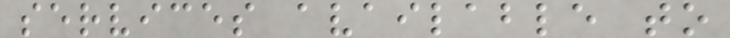services available to
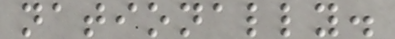nationally.
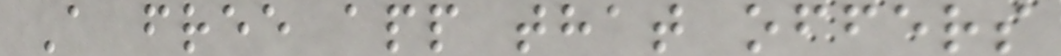A free app that offers
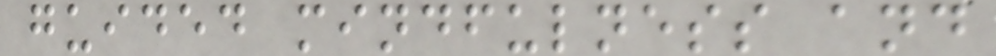guided mindfulness and
